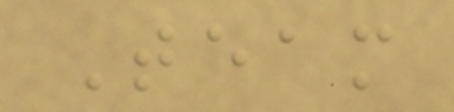Team
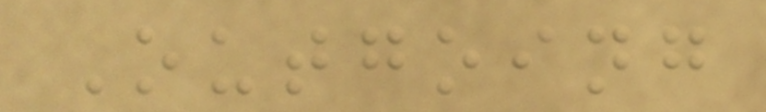Outgoing
